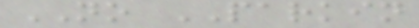NO PARKIN
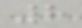8
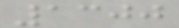1300
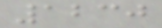1230
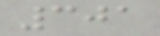301
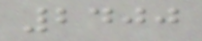2400
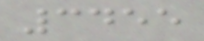3455
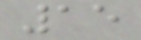15
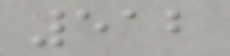512
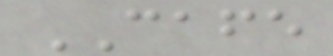CAFE
